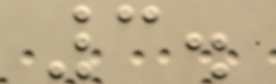3.
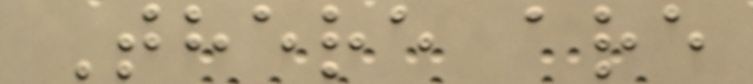There are
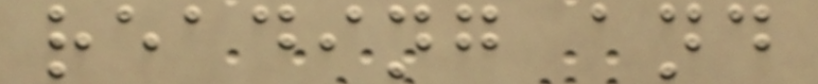reading and
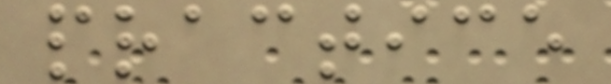practice
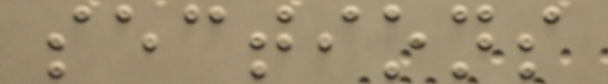sections
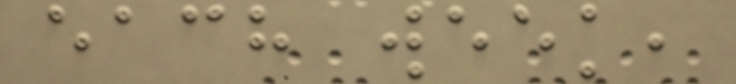each week,
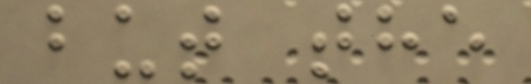but the
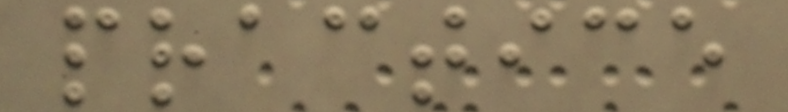practice
